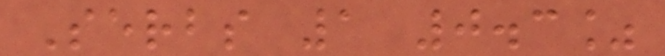Serbs 1 0.3%
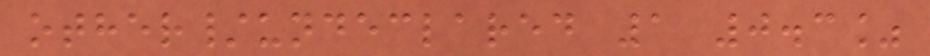other/undeclared 1 0.3%
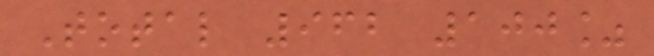Total 962 100%
